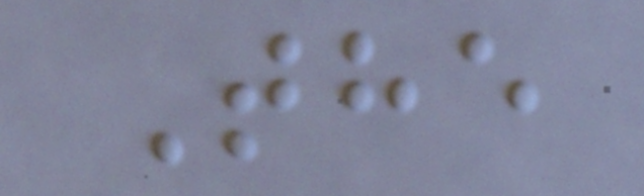The
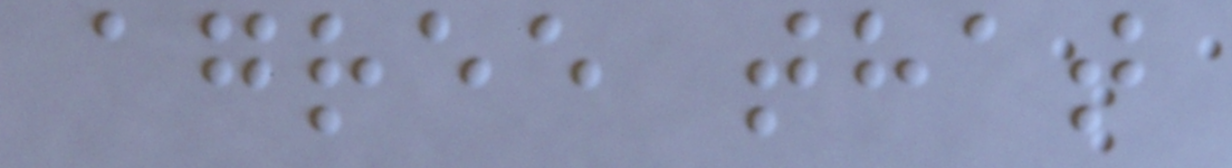agree that
